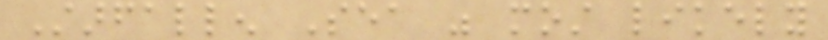Starfallen Sea was most likely
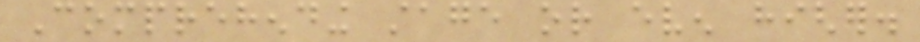Comprehending stage or even higher.
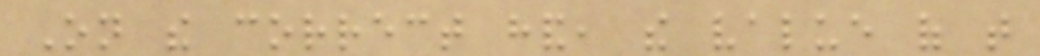On the correct hand, the value of that
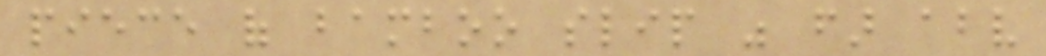piece of bamboo slip was far above
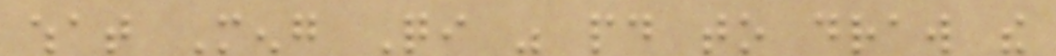what Meng Qi was paid to draw the
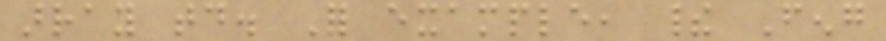array today. For example, their Feng
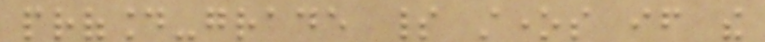profound-grade spirit stones if the
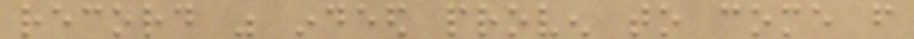record was indeed proven to come from
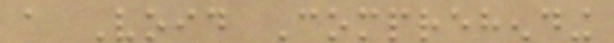a Void Comprehending
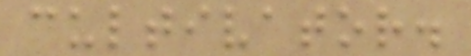cultivator.
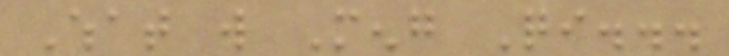What will Meng Qi...
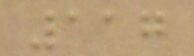117
